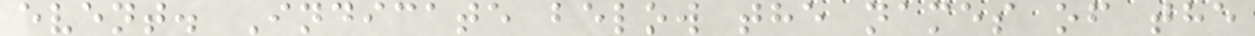event. Indicate below the names of the
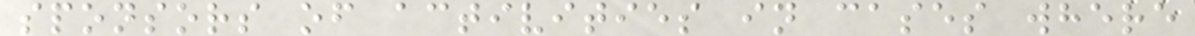sponsors of activities in cases where
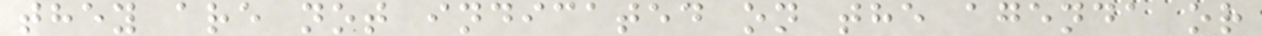they are not indicated on the agenda or
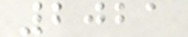2021
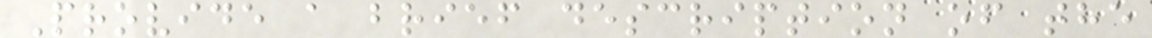Provide a brief description of the
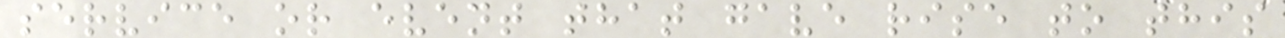service or event that gave rise to this
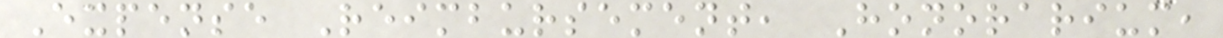Expense Reimbursement, Honorarium,
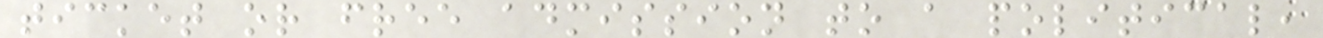ticket or free admission to a political,
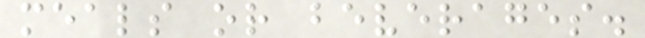meals or beverages.
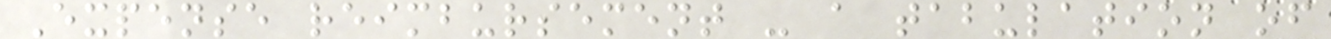Expense reimbursement - a tabulation of
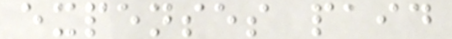expenses paid
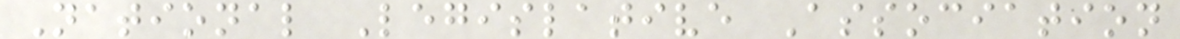National Legislative Association
